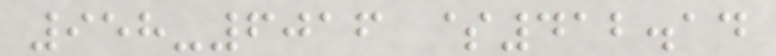958-6016 $412.14
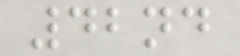42nd
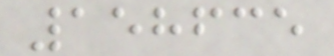158635
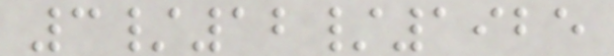3/12/1925
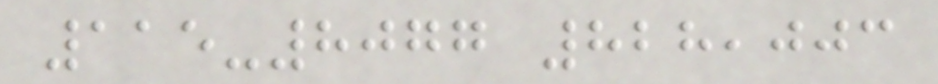115-8077 828,003
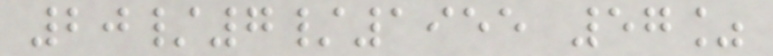20/7/1955 57%
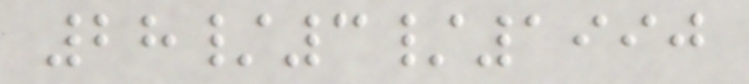28/3/1990
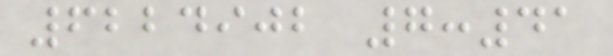6224902 7:41
